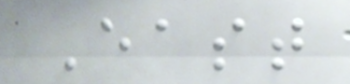East
